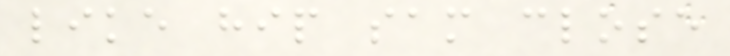like hip sam close
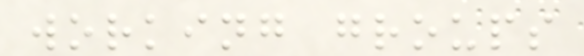working groups
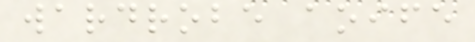wardrobe aoife
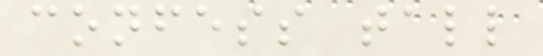confess tall
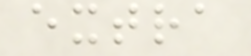extra
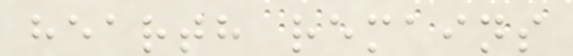hearth remains
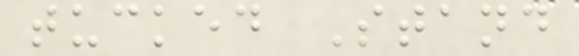tucked Stand
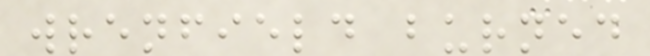wrenfield burned
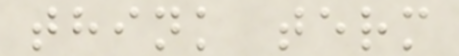think term
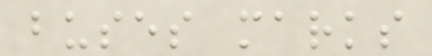buses marks
